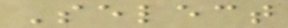Select
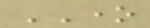ONE
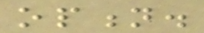option.
